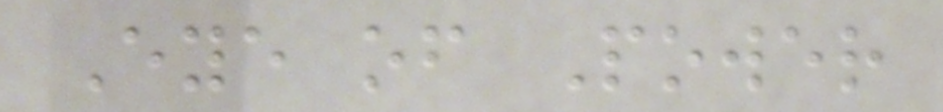Eye of Power
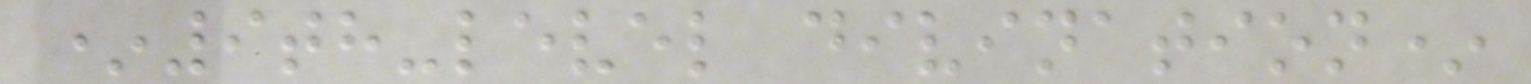*9th-level divination*
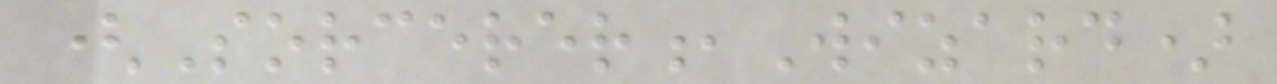(Sorcerer,Wizard)
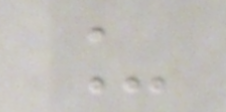_
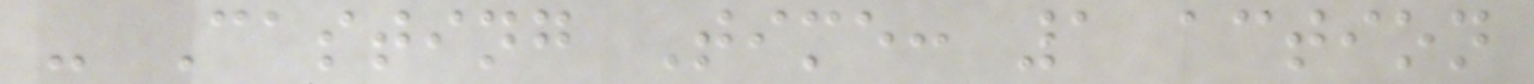- Casting Time: 1 action
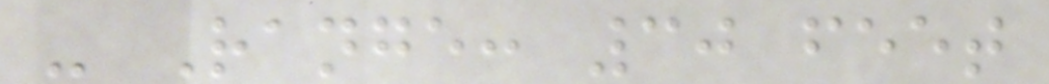- Range: 30 feet
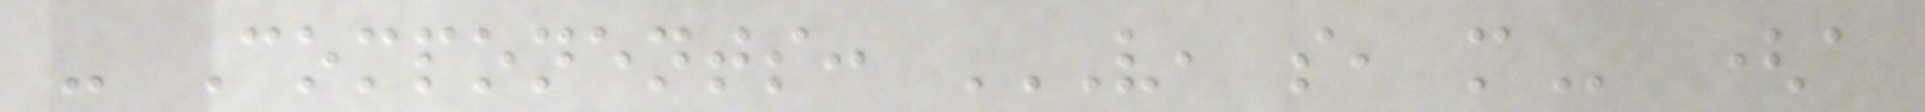- Components: V, S, M (a
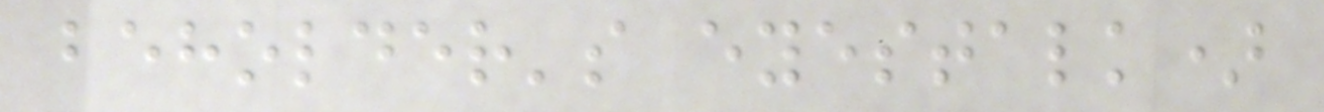beholder's eyestalk)
